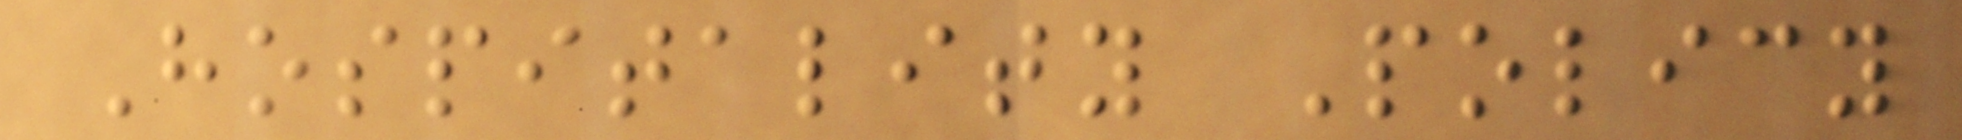Hospitality Policy
